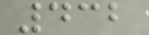432
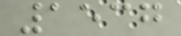1537
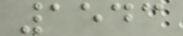1543
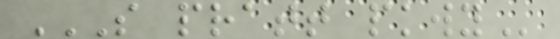S PRATT PKWY
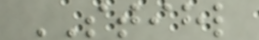STIHL
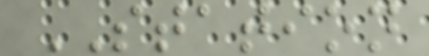STATION
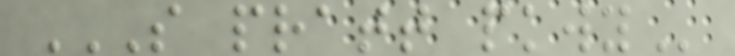S PRATT PKWY
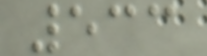533
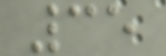35
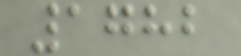1782
